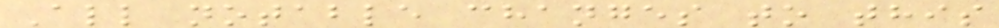All notable changes to this
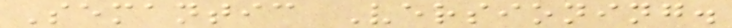Semantic Versioning.
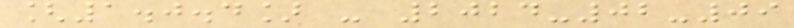[1.0.4] - 2024-02-09
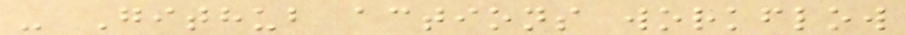- Github actions workflow
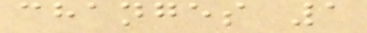changes 1
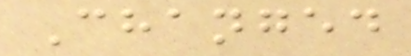Changed
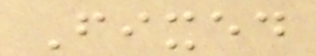Fixed
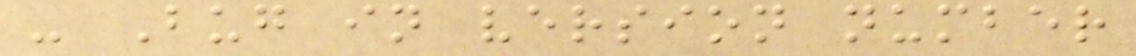- Bug in version number
